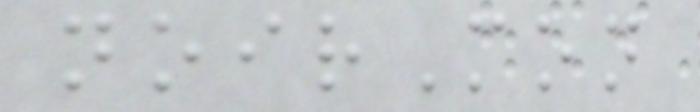noirMon
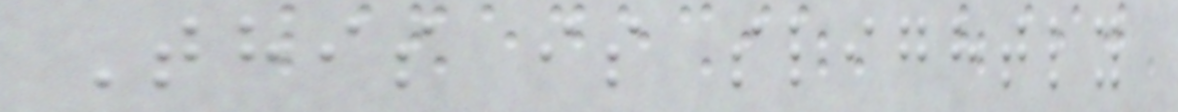This is slightly
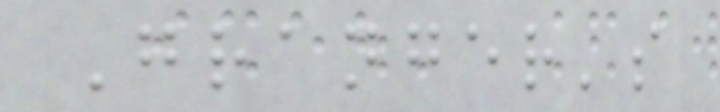Granger's
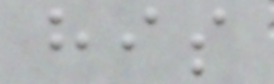his
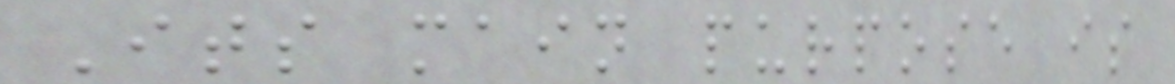Its main purpose is
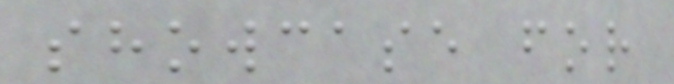showcase for
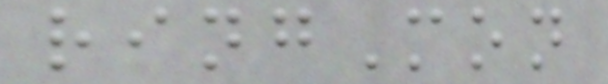ringMon
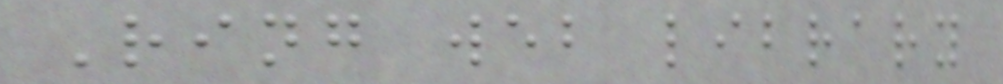Ring web library
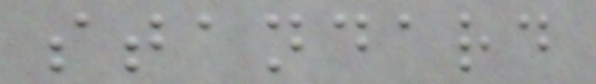standard
